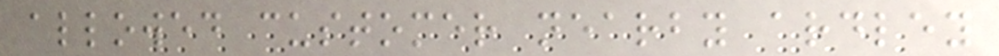allowed customer nearby ardley
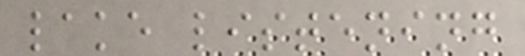lake listening
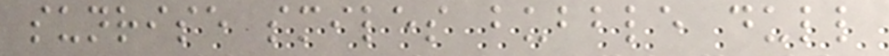sunrise smiles bubble dull
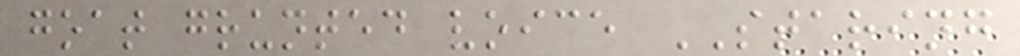goat grunted voice STARING
